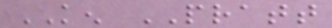KEN PRATT
